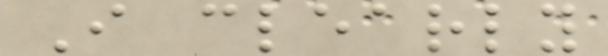I clearly
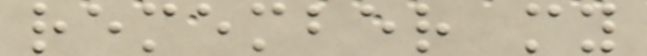remember my
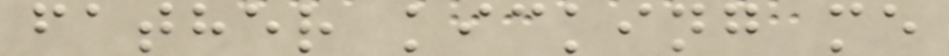father kicking me
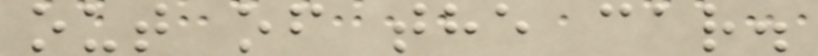out of the car.
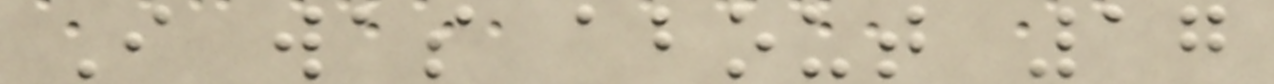I was about 17
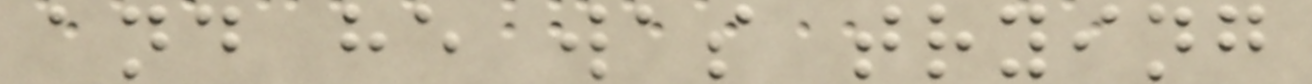and he was trying
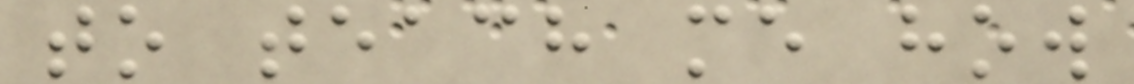to teach me how
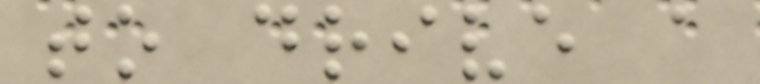to drive a
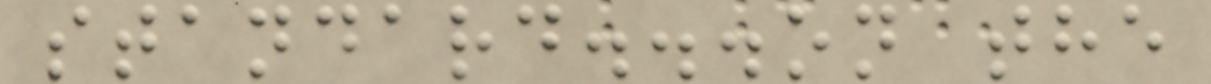standard...on the
